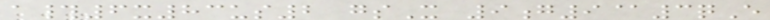a#6x83us2 gsX 9g9@3qE
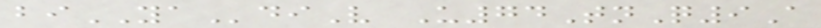biYAdiV U74TnQ9A
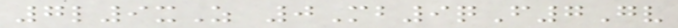7l9xZ 0Mb9qF7Gv
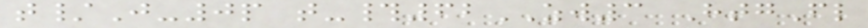t/J-0p t-#62ZW3 HtgFl
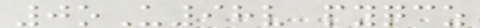0oU98v pyqcz
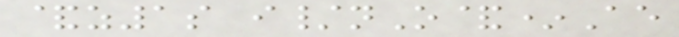&z1s i/nO&*Ae
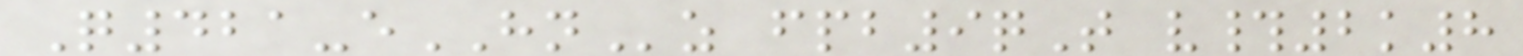Q421-eHNz fpb9qT v#2k8
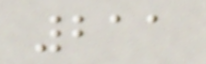211
